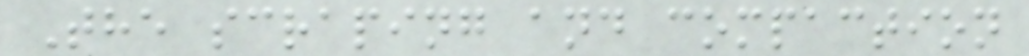The scraping and compaction
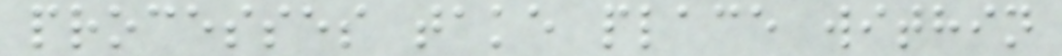processes take place within
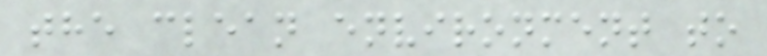the clean environment to
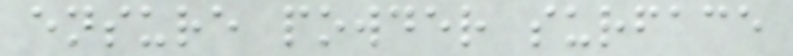ensure powder surface
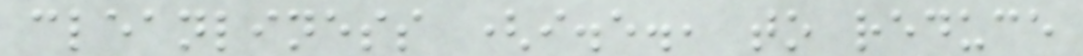cleanliness (i.e., to reduce
